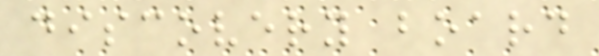discovery board
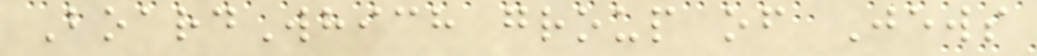BoardWhich group of Jews
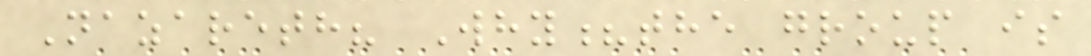Nazareth? Why?the group is
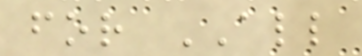for ALL
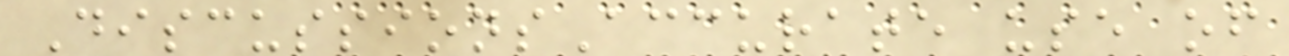DiscussionsAccurate use of
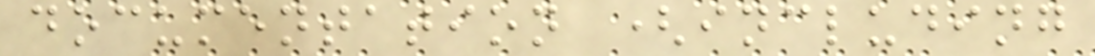documentation (including
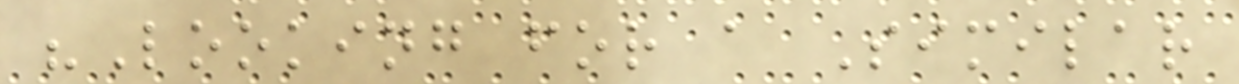"Looking for a Similar
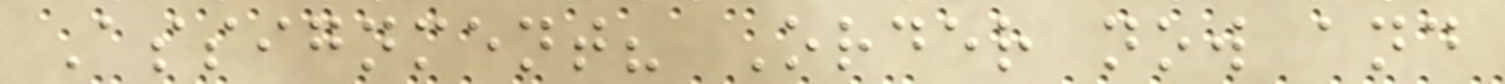Assignment? Order now and
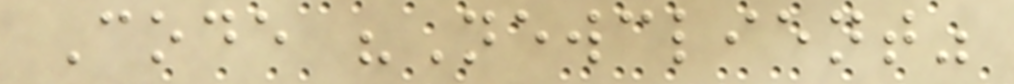Code "Newclient"
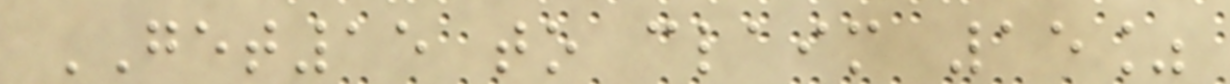GET15 to claim 15%
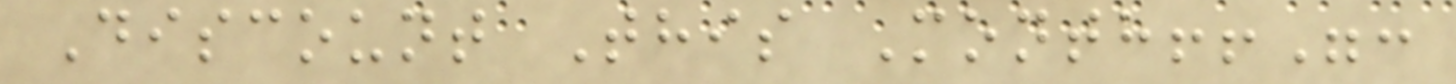Discount This Month!!":
